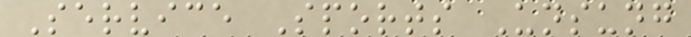Service Sports Unsung
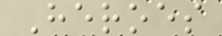Heroes
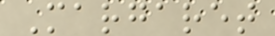Margaret
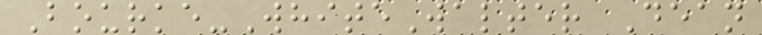Bourke-WhiteWalter Dean
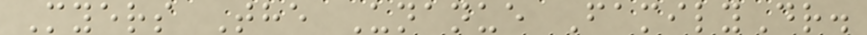Myers The Unanue FamilyDr.
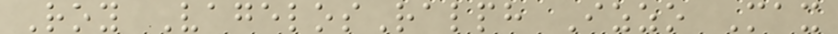Roy VagelosRalph Izzo Max
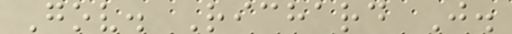Gov. Richard J.
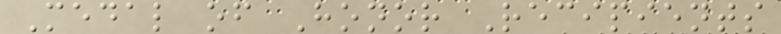Medal of Honor Recipients
